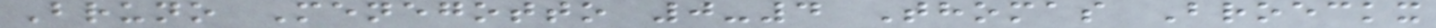Bruno Menegotto 0-4 Thomas Broeckx
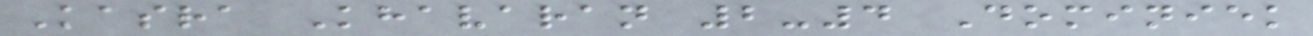Kasra Khavaran 2-4 Dominiek
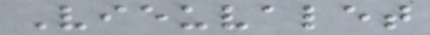Vieuvalet
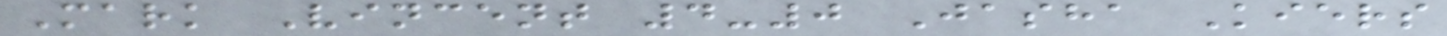Mark Vincent 4-0 Jasha Kiers
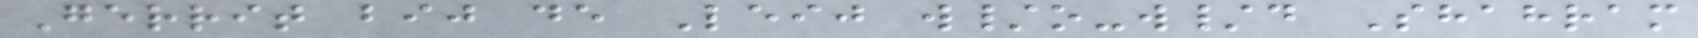Gerrit bij de Leij w/o-w/d Shahram
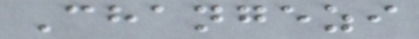Changezi
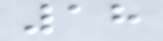18
